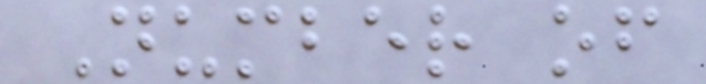Number of
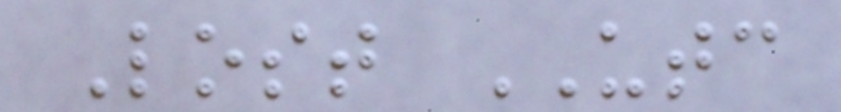Lost UTC
